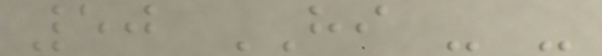50 HI - -
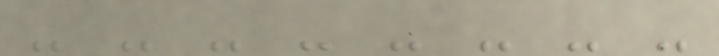- - - - - - - -
